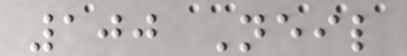100 Neil
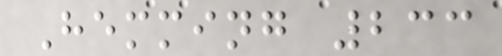Hemming 233
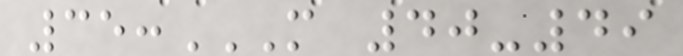35:M 40-49
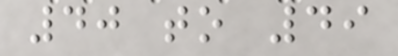40 to 49
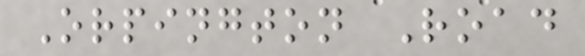Orpington Road
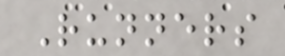Runners
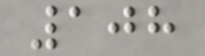108
